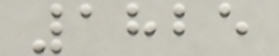1825
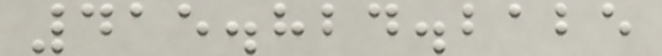415.824.2125
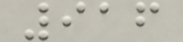916
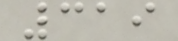319
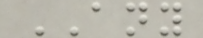ANY
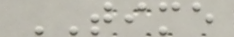TIME
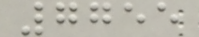7755
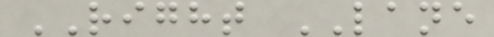RIGHT LANE
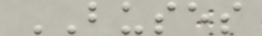BUSES
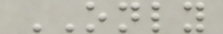ONLY
